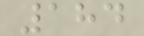184
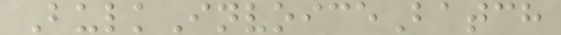BulkInvoiceBatch
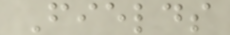Fields
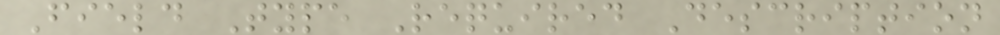Field Type Required Description
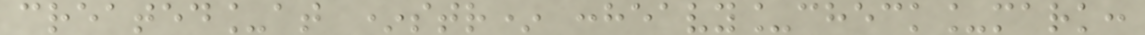created_at *str* :heavy_check_mark:
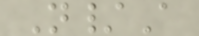N/A
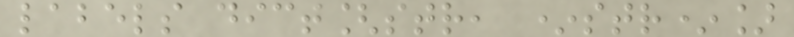labels dict[str, *str*]
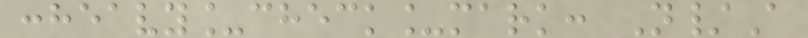:heavy_check_mark: N/A
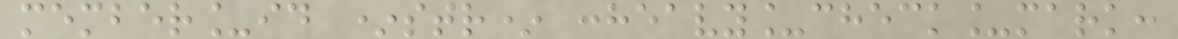member_id *str* :heavy_check_mark:
